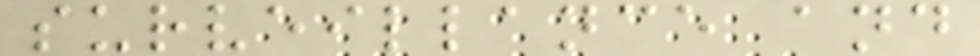surveillance and
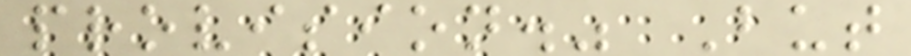provision." But
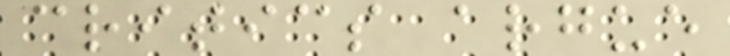critics argue
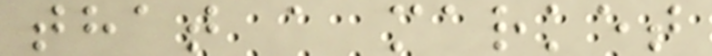that a market
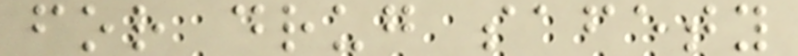for drug safety
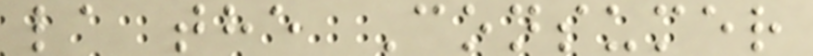la the Consumer
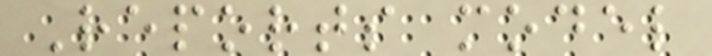Reports model
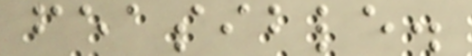feasible.
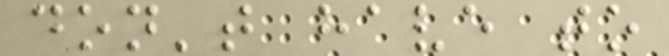don't have to
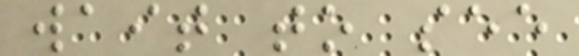wait to see
